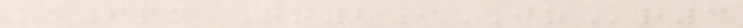ka9pn On2iJZr3
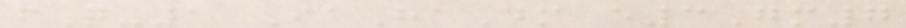fQ-1 IaHaDm e3Gm7
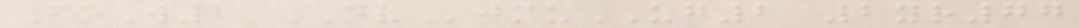FoW2 DVjmuUG2 2yr77
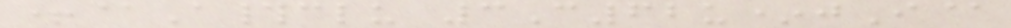+@A#clu 3C62u*jI@
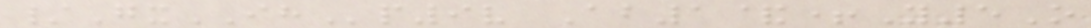/GxIHp9v Ab1&+Y5O
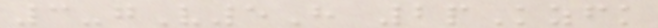3-gV5H 2pKzfk
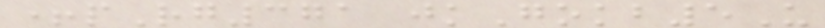+pRg371 jkGokb5U
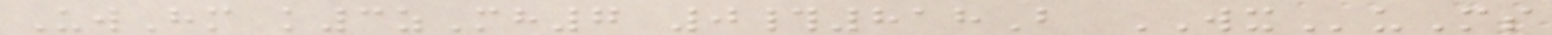UwHm k3zMh7 0#818B WXuMs
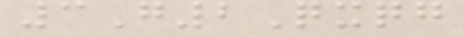3G2Qxqg
